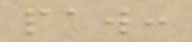paw:
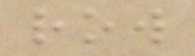row
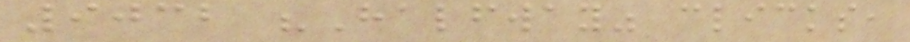9032 "Halfway" clicks,
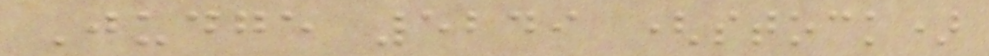Judge 5249 (stock)
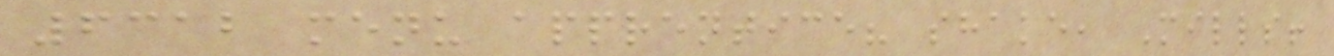6312 menu apprentice? shake, Mills!
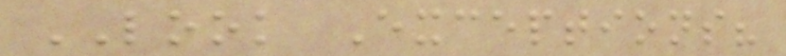LOOK Exceptions?
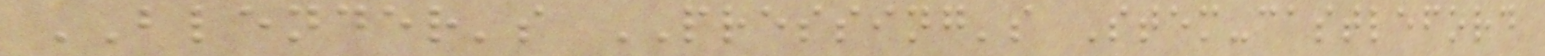BLENDER's PRESSING's Stem-castleford
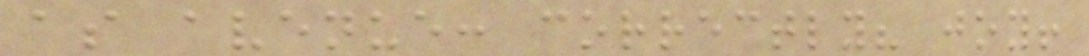as avenue: correctly? joy!
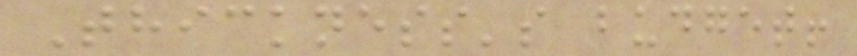Thickness's budget!
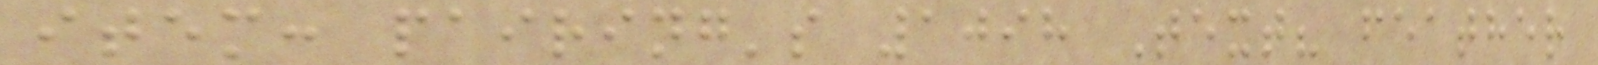item: pairing's 1098 Text? feather
